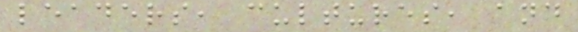leaders, cultures, and
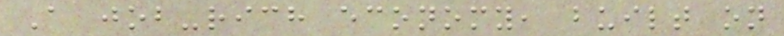A job-rich economy, built on
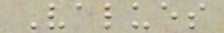Values
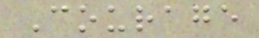Courage
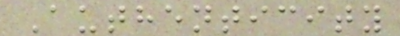Authenticity
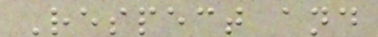Respect and
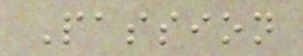Passion
